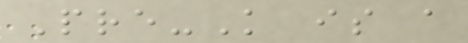Pre-K is a
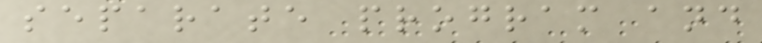separate program and
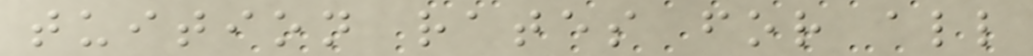tuition rates for all
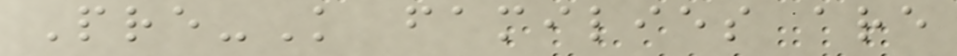Pre-K families are
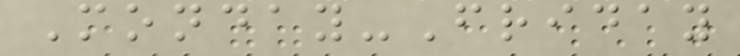Monday-Friday
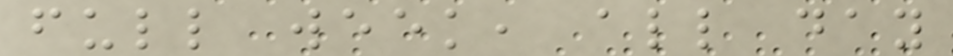full week, all day
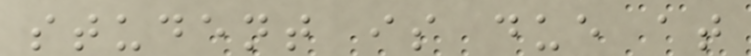student is due at
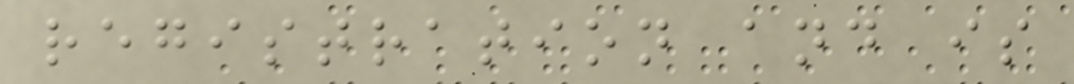registration and is
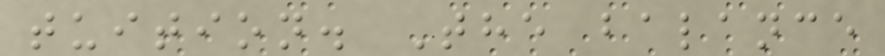tuition. The balance
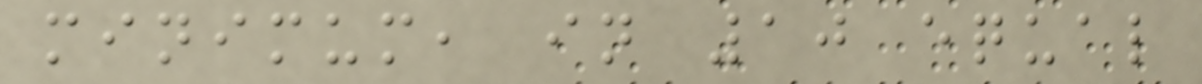minimum, in 10 equal
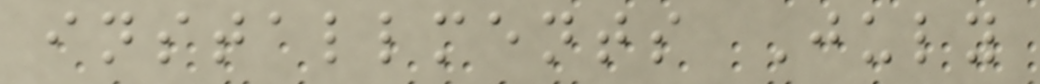installments July
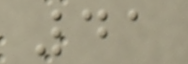41
